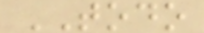TODO
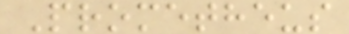Prometheus
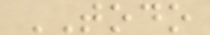TODO
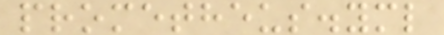prometheus.yml
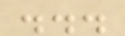...
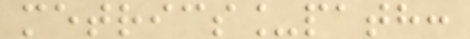metrics_path:
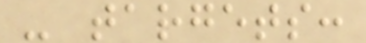- targets:
